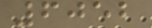6052
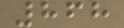868
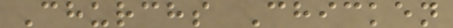Churchs Chicken
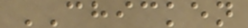CHICKEN
